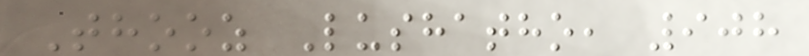Thooz Lushatho, 908
